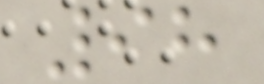98
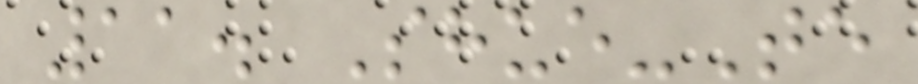11. Shue-Te
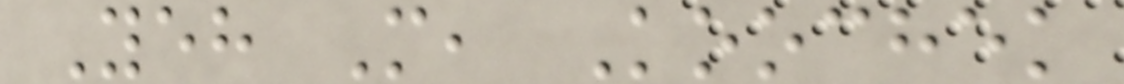Yeh M, Koochek
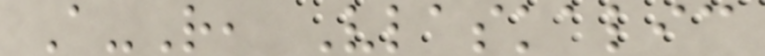A-R, Vlaskalic
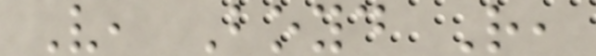V, Boyd R,
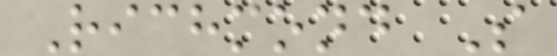Richmond S
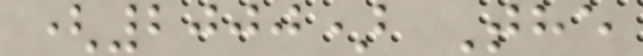(2000) The
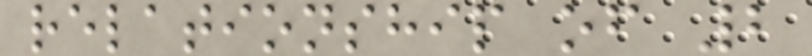relationship of 2
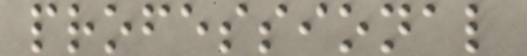professional
